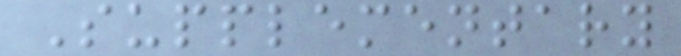Supplementary
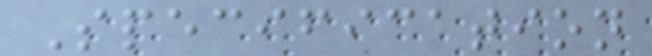Specification
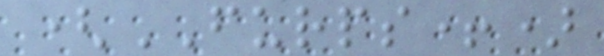(FURPS+)
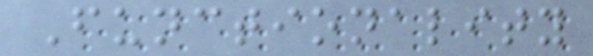Functionality
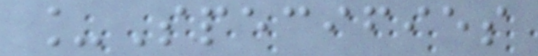_Specifies
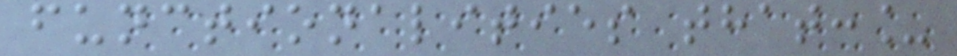functionalities that:_
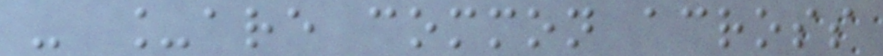- _are common across
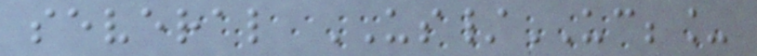several US/UC;_
